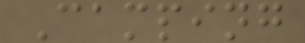Camping
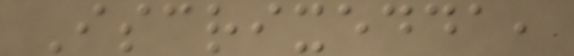Iscrixedda,
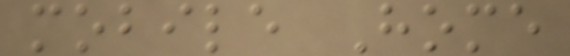mobile Home
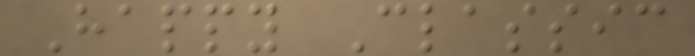Happy Classic
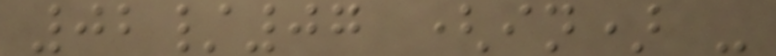02/07 (in) -
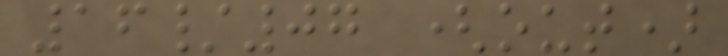16/07 (out)
